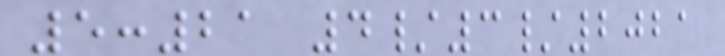5:21 4/3/2021
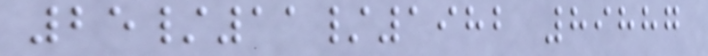25/11/1982 89887
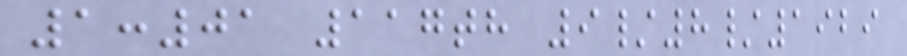1:01 117th 9/8/1929
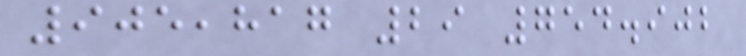905,817 29 754.902
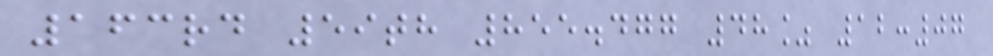163rd 59th 855.477 48% 12:07
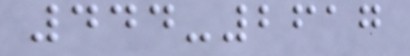444-2617
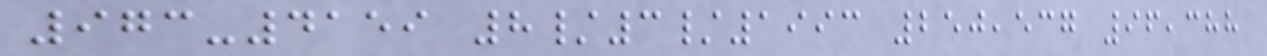973-4159 8/3/1993 250,537 96,388
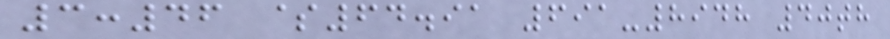3:46 $64.91 691-8948 40th
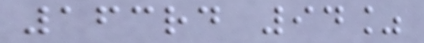163rd 94%
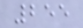255
